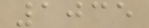1035
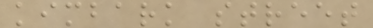kimbark street
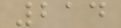214
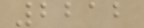2212
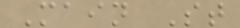Main St
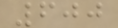600
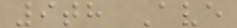9th Ave
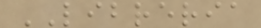LIBRERIA
